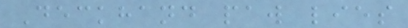Deckhand paw lies
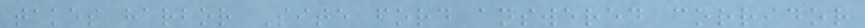takes harbor Site ford answered corridor
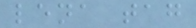lena tag
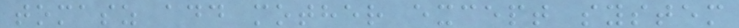tomasz add mother except system
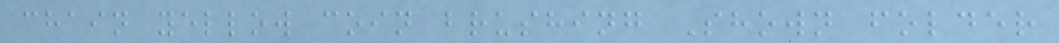chain yellow coin brushing Shown folder
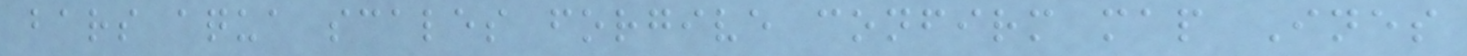bars aqua scales forgive confirm map Ines
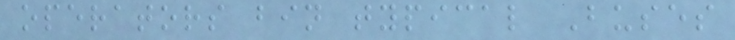operators bin typical Buses
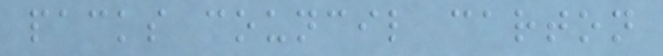packs council carton
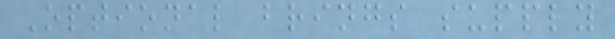Optional brings supply
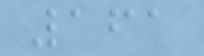161
